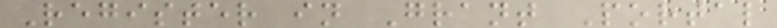Register in Grant Portal
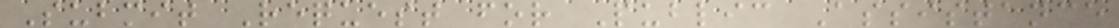Submit Request for Public Assistance
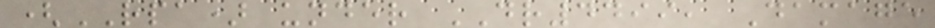(RPA) under DR4499, Damage
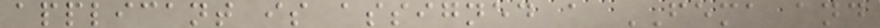applicant is assigned a FEMA and
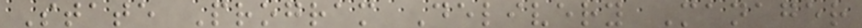State Program Delivery Manager
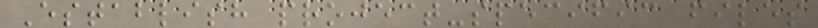Establish project-specific files
